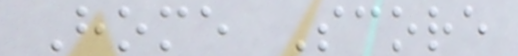Home Score
